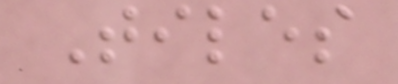Tiles
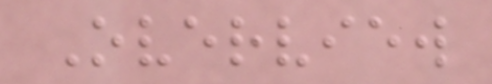Overview
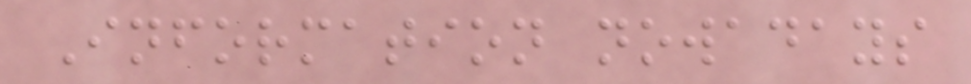Information nowadays
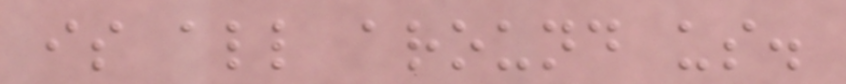is all around us.
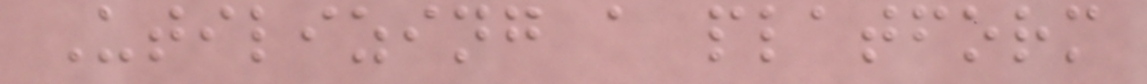Utilizing a platform
